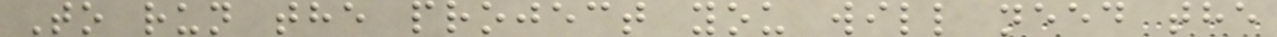To run the project you will need the
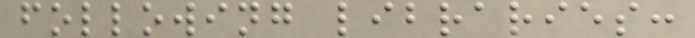following libraries:
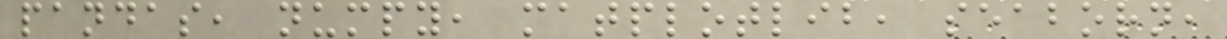pandas, numpy, matplotlib, seaborn,
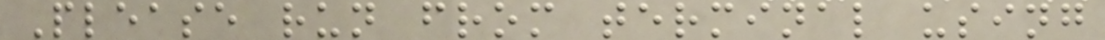Please run from terminal using
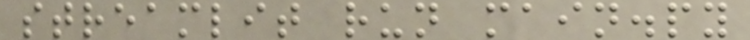streamlit run main.py
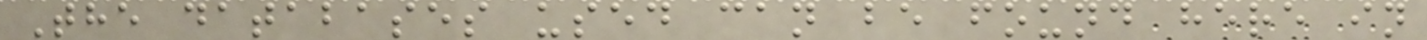The databases used can be found here in
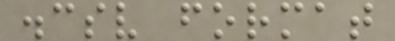.csv format
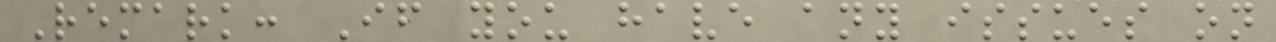Remark: If you have any issues on
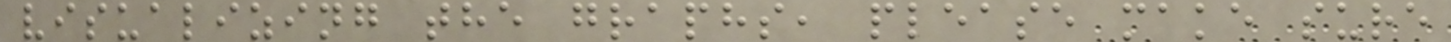visualizing the graphs, please make sure
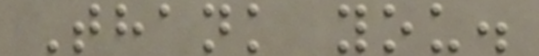Thank you.
